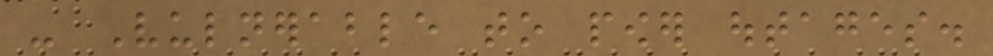- Vulnerable to power outages.
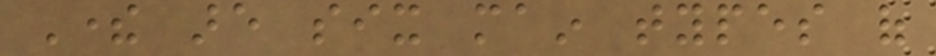There are six main types of
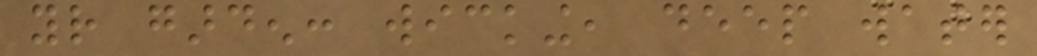your garden: wicking, deep water
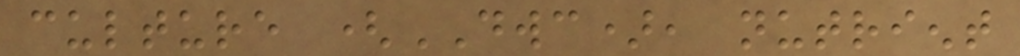culture (DWC), nutrient
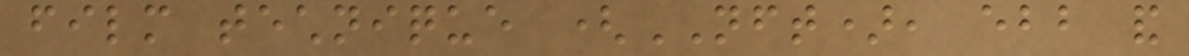film technique (NFT), ebb and
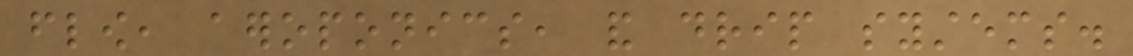flow, aeroponics, and drip systems.
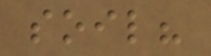soil?
